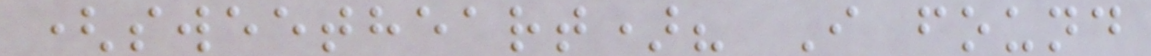(sweetheart)? I found
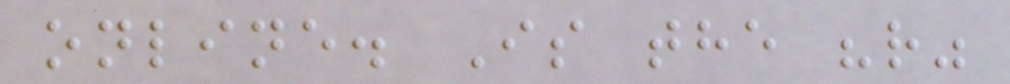online. Is the "r"
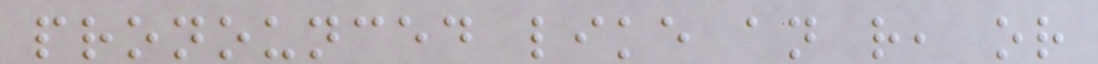pronounced like an r, or
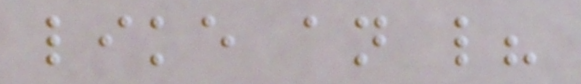like an l?
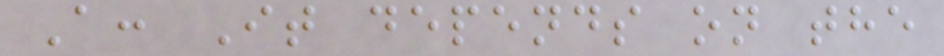A: It depends on the
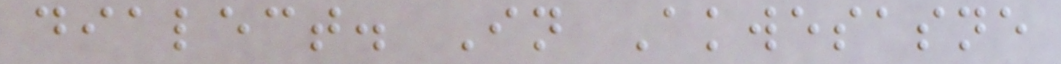dialect. In Akwesasne
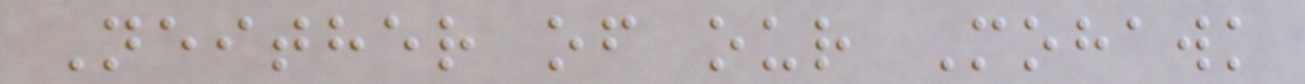Neither of our Mohawk
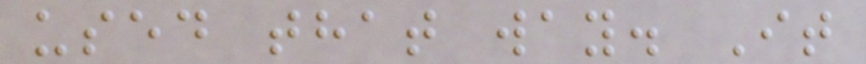used that way. It
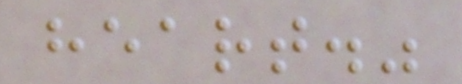heart."
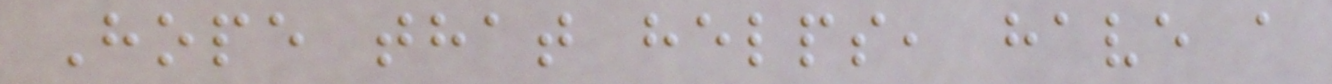Hope that helps, have a
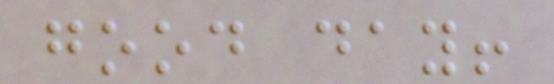good day!
